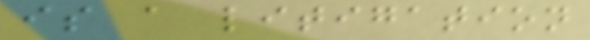is a litigation
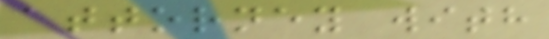attorney with
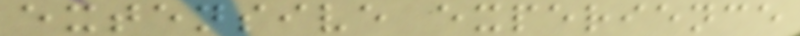extensive experience
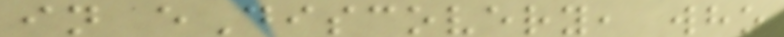in eDiscovery, who
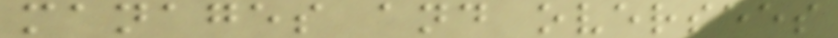manages and oversees
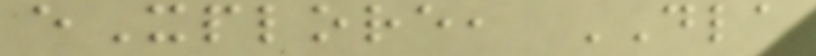eXplore, DLA
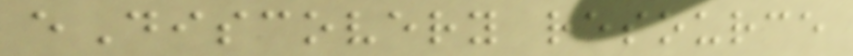eDiscovery resource
